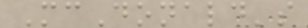McDonald's
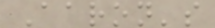Aaron's
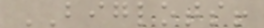BIGLOTS!
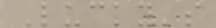Lucky's
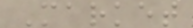Market
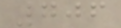706
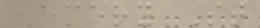Emery St
